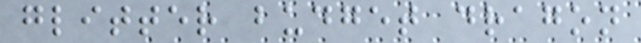glitter budget dragon
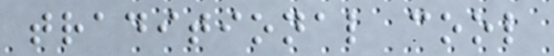traditional cool
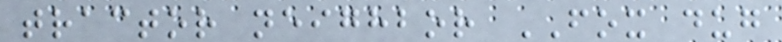tractor neighbor FOX dug
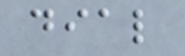dial
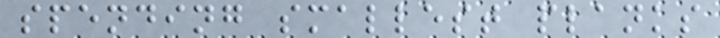spending smallest planks
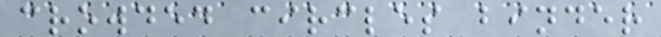crowded circles binder
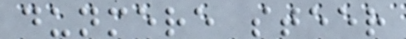dunmere steer
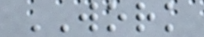WORK
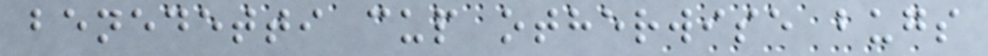benedetti cup otherwise bugs
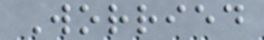Worried
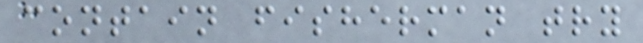contain fisherman try
